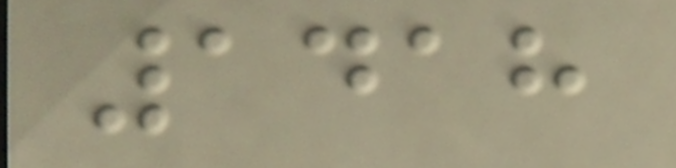1418
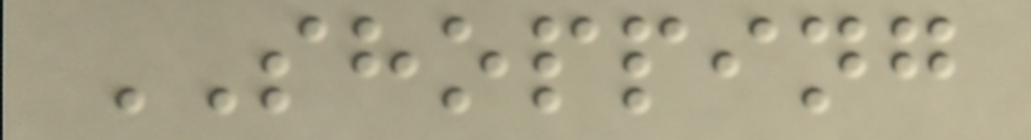SHOPPING
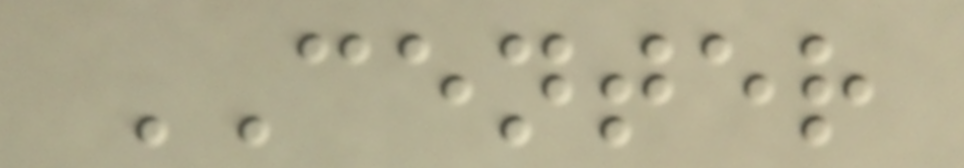CENTER
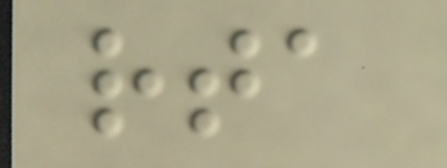rta
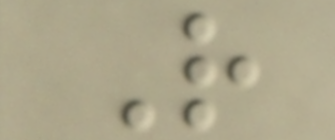R
